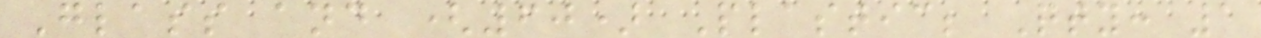Glass and (60) Plastic; Qty: 1
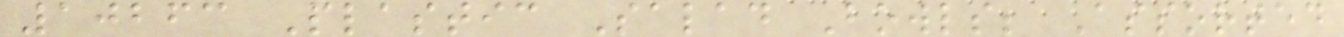10263 Plastic Salad Bowls; Assorted
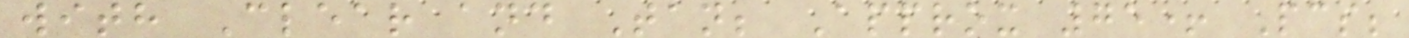with Clear and Tan; Approx 75+ Pcs;
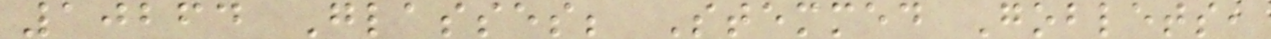10264 Glasses; Stemmed Goblets,
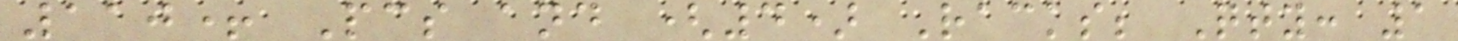110+ Pcs and (4) Racks; Qty: 1
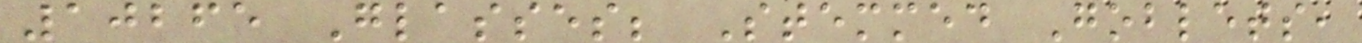10265 Glasses; Stemmed Goblets,
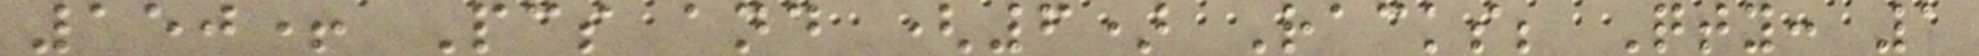150+ Pcs and (6) Racks; Qty: 1
